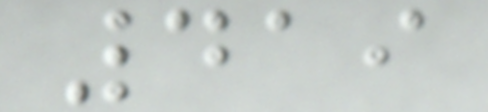419
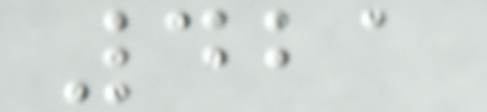421
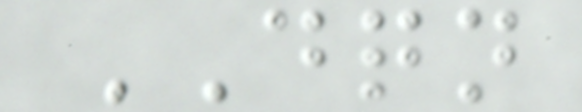DQN
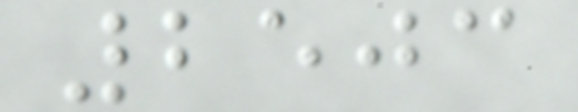2503
